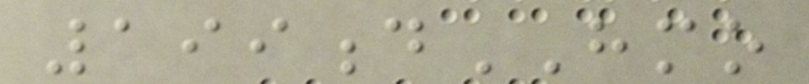199dHMO
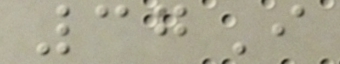37I
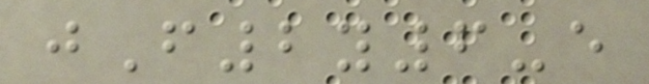jF2y6-e
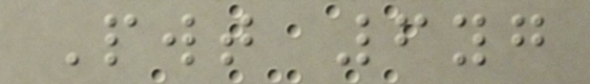Pwt 6yg
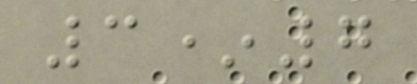3*7
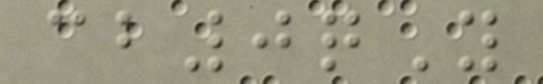cb0qY
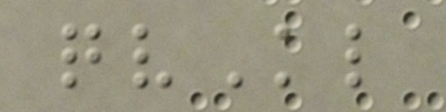qvKl
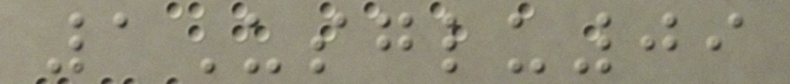1Usglu09
